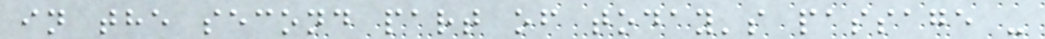in the second part of today's passage -
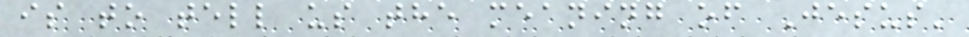is to tell us the meaning of Jesus'
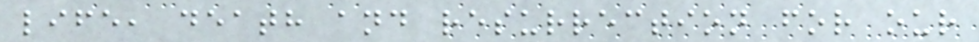life, death and resurrection for our
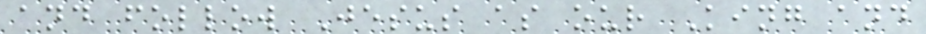and follow Jesus as our King and
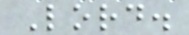Lord.
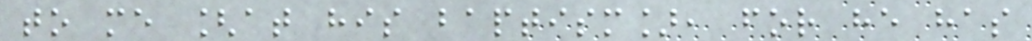to me [at his baptism], for he has
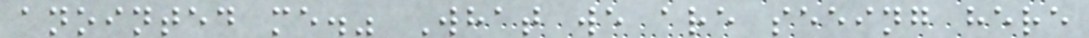anointed me." What we are seeing here
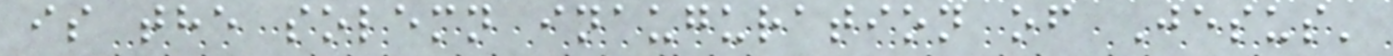is the solemn inauguration of Jesus'
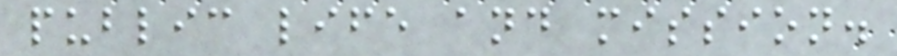public life and mission.
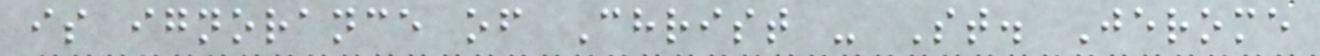is ignorance of Christ - St. Jerome
